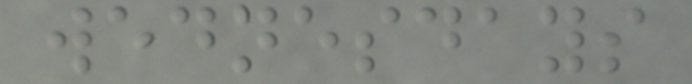wednesdays
